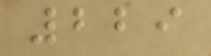229
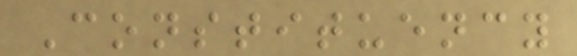Constituency
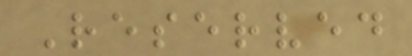Reserved
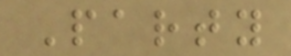Party
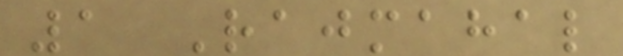1 Rajmahal
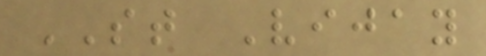ST Vijay
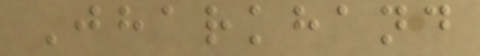Jharkhand
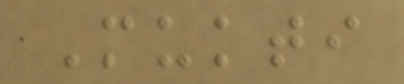Mukti
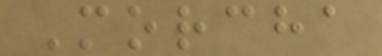Morcha
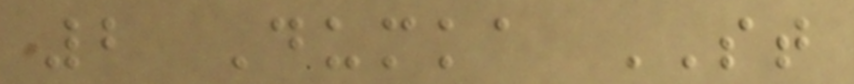2 Dumka ST
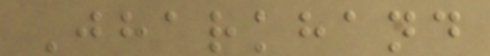Jharkhand
